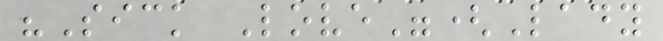"Sick Love"(Lady
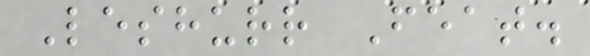Leshurr Feat.
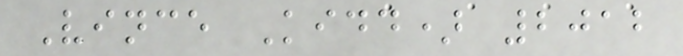Vince Kidd) 2012
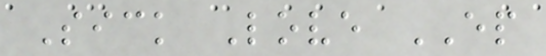Sick Love EP
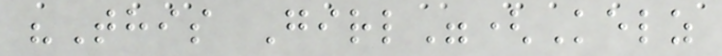"This Girl"(Kelz
